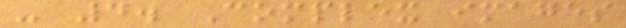- 4. Complex images
